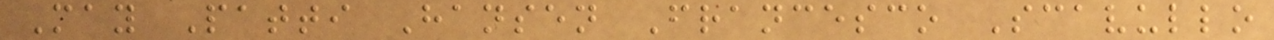May Patti Hansen Francesco Scavullo
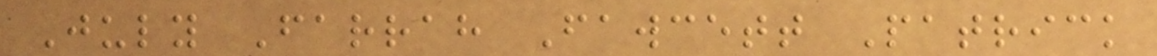July Farrah Fawcett Patrick
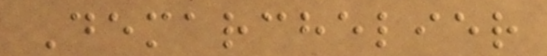Demarchelier
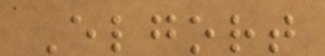Elgort
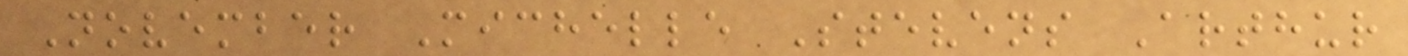November Michelle Stevens Arthur
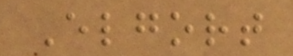Elgort
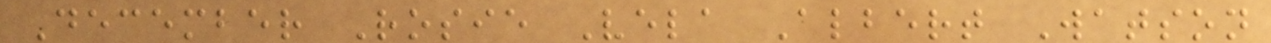December Rosie Vela Albert Watson
